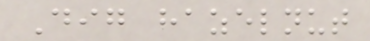Dig hazelnut
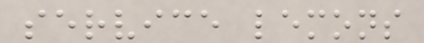service lemons
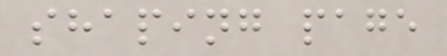shaping page
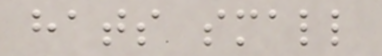hats small
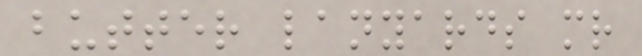butter lanyards mr
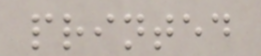printed
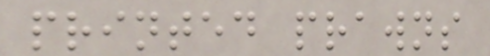printed prawns
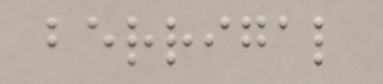berrigal
